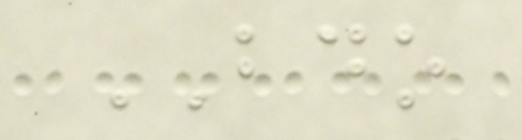BDO
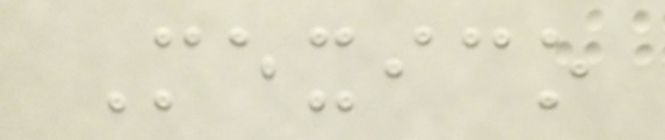Mexico
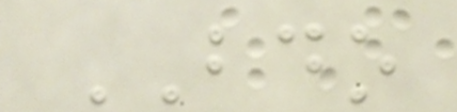BDO
